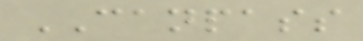CANPASS
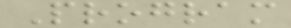Program
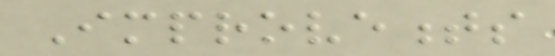Improvements
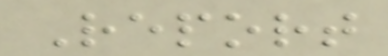Report
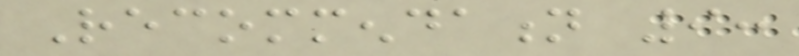Recommendation 9:
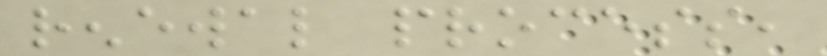renewal process,
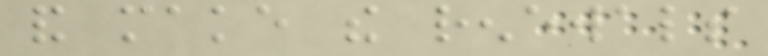and make the renewals
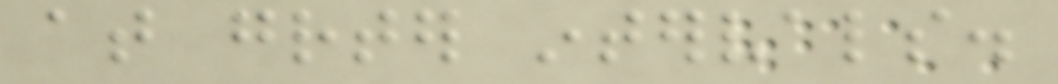at greater intervals.
